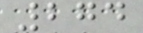274
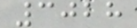3028
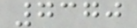7370
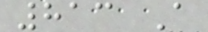813 A
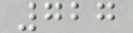727
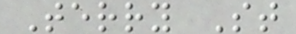Terry St
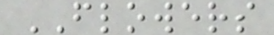FLOWERS
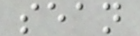sean
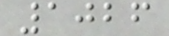1026
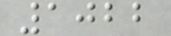1022
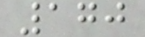170
